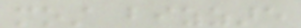most bizzare
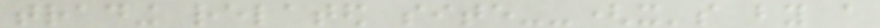trading related site--(it's by a
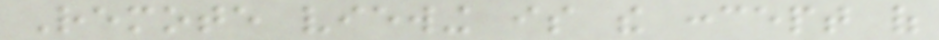Remote viewing is the concept of
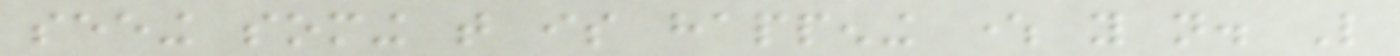seeing soming that is happening where you not. Like
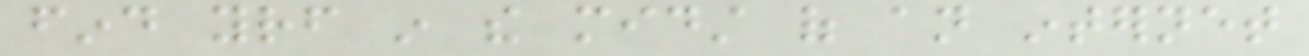find yourself in the midst of an internet
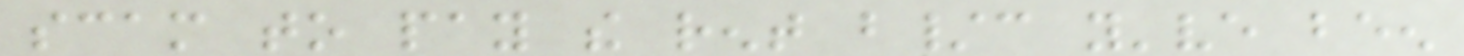scam to pay the rent b/c you've been
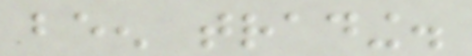been trading.
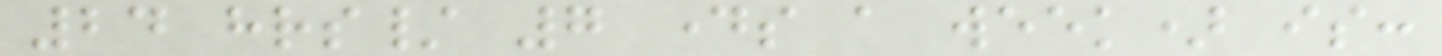24 hrs/ 7 days a week) is:
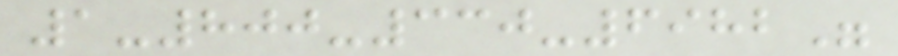1-800-330-6982"
